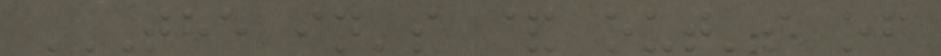THE IN'S & OUT'S OF
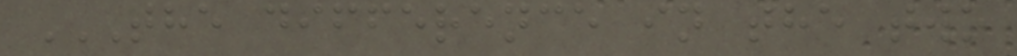THE DIFFERENCE IN THE TWO
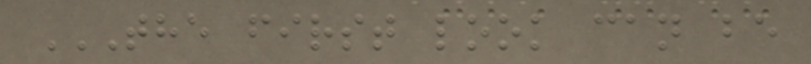THE FIRST LOOK CAN BE
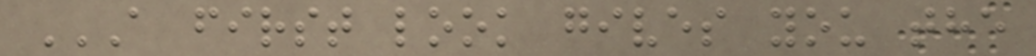A FIRST LOOK GIVES YOU THE
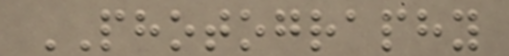PHOTOGRAPHY
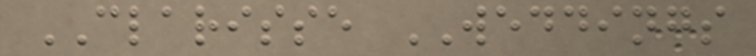CLARISSE WEDDINGS
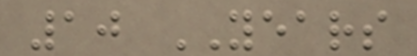10 YEARS
